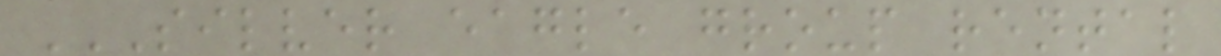SILVER EAGLE GROUP RENTAL
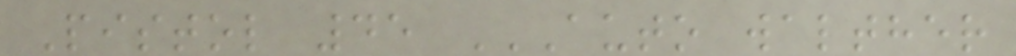Pistol 45 AUTO WALTHER
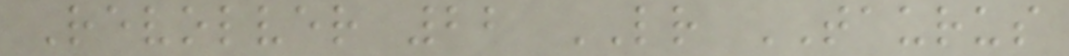Revolver 22 LR TAURUS
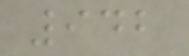942
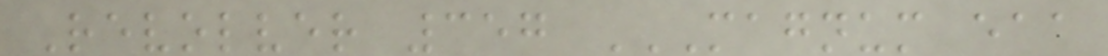Revolver 357 MAGNUM EAA
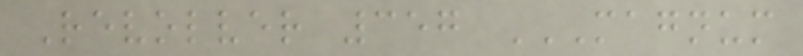Revolver 357 MAGNUM
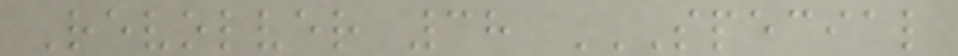Revolver 38 SPECIAL
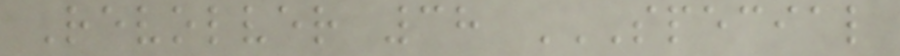Revolver 38 SPECIAL
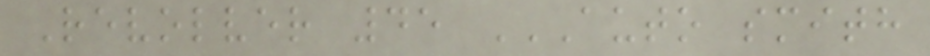Revolver 45 AUTO SMITH
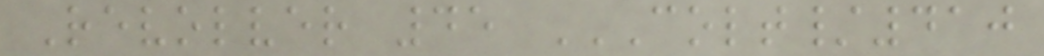Revolver 45 COLT/410
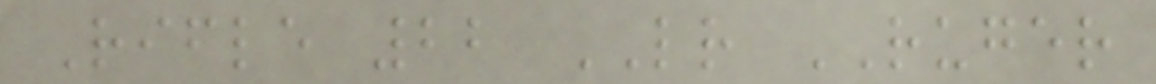Rifle 22 LR RUGER
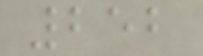252
